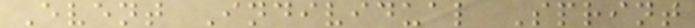Event Individual Sprint
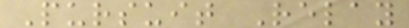Pursuit Relay
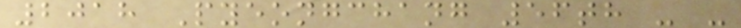2018 Pyeongchang 56th - -
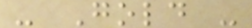- Gold -
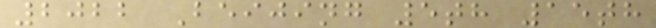2022 Beijing 5th 15th
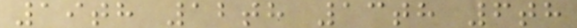19th 12th 13th 6th
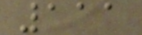111
